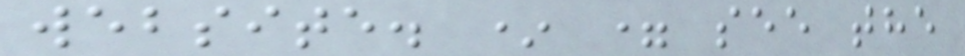website. * = see the
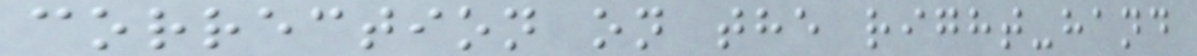correction on the right-hand
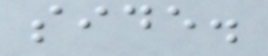side.
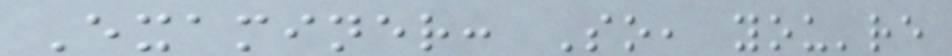Examiner: So, you're
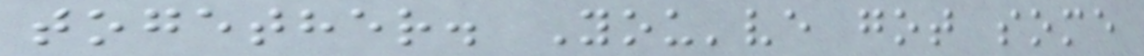together. You've got some
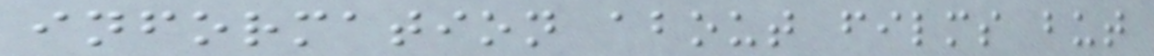information about films but
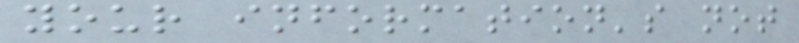your information's not
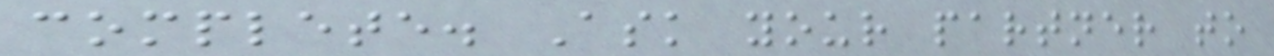complete. Ask your partner to
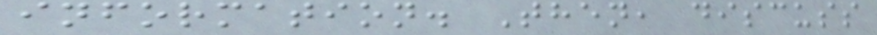information. Then, discuss
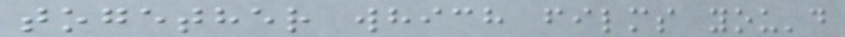together which films you'd
